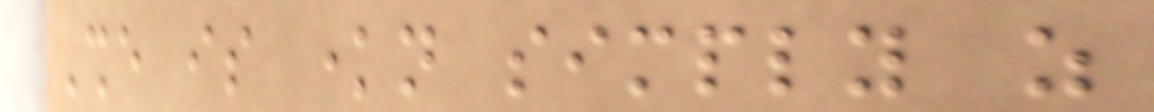She is known simply as
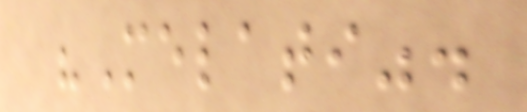"Melati".
